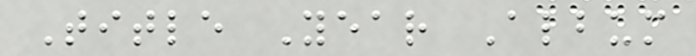Title Year Album
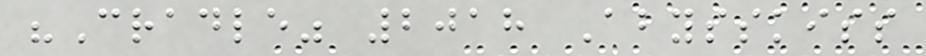"Cradle" 2018 Abysskiss
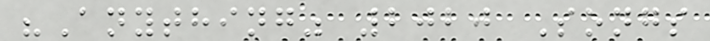"Anything" 2020 Songs
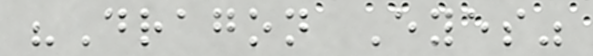"Dragon Eyes"
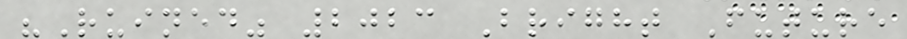"Ruined" 2023 Bright Future
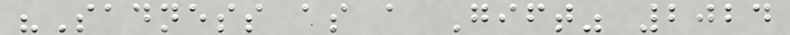"Sadness as a Gift" 2024
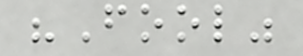"Fool"
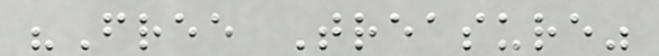"Free Treasure"
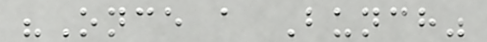"Once a Bunch"
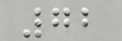72
